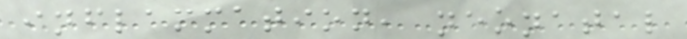inflammation, neonatal
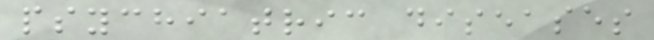psychiatric diseases
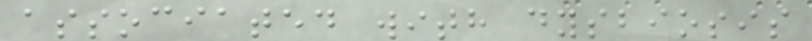associated with dysbiosis
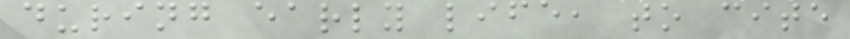during early life, to cite
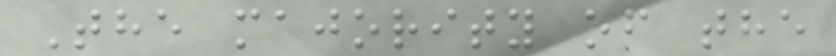The majority of the
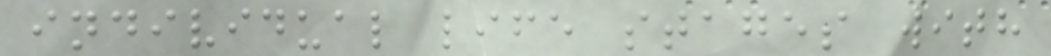individual life stages with
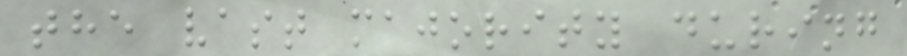the vast majority during
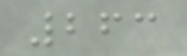263
